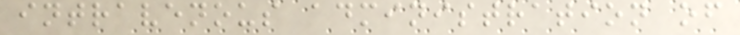intravenous administration of
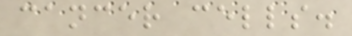cancer cells.
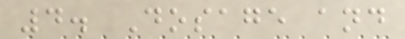4. Dosage and
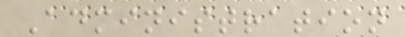Administration
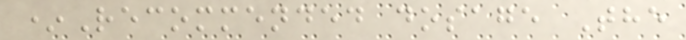*Recommended dosage The
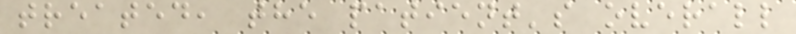treated, the patient's overall
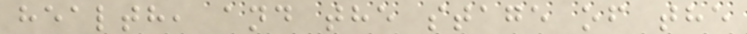health, and the stage of the
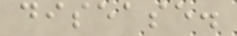disease.
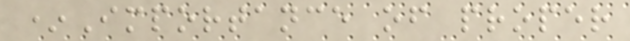*Importance of proper
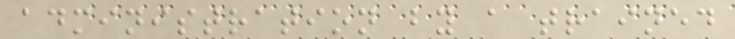administration by a trained
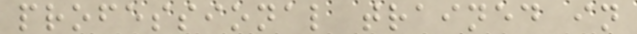professional trained in
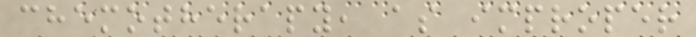chemotherapy, as improper
